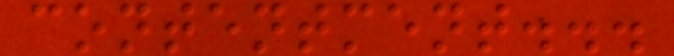contentment...
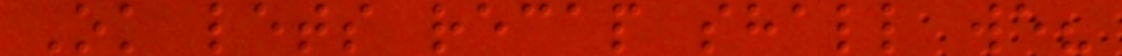Ok lets recap shall we?
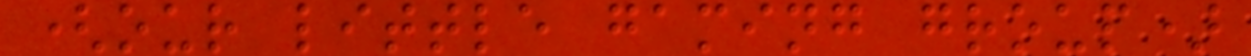(our little gaming group)
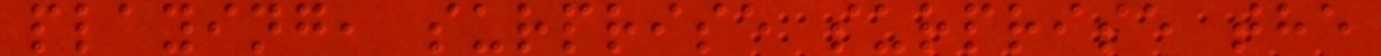playing, surprise surprise the
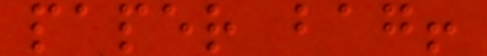paper bag!
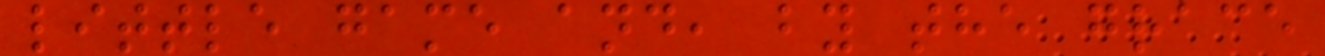little game and, by the grace
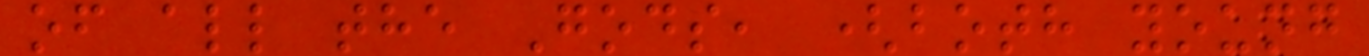of all the Gods, (both young
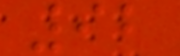92
